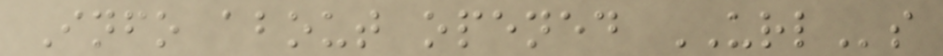Info about opened URLs
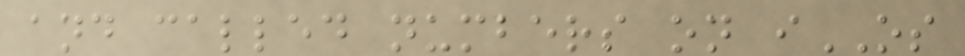and called numbers on iOS
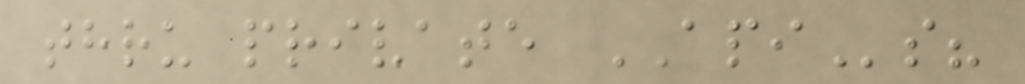thru private APIs?
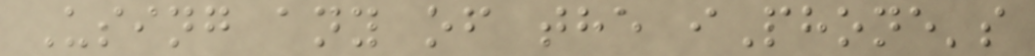Using any of the iPhone's
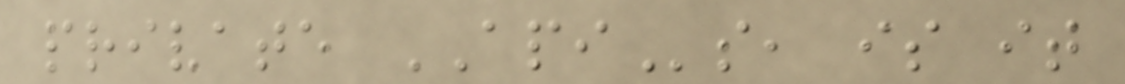private APIs, is it
